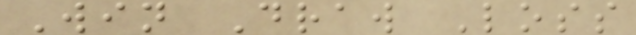Win Draw Loss
